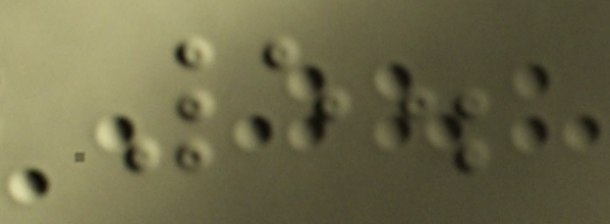5.
